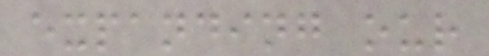expanding our
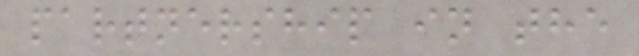partnership in the
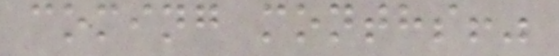coming months!"
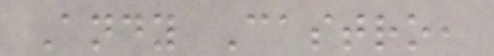Andy Castro,
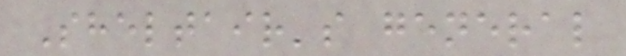Sheltair's general
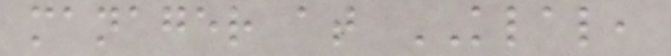manager at KLAL,
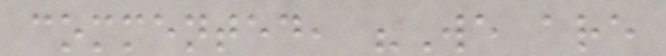commented, "We are
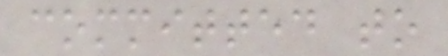committed to
